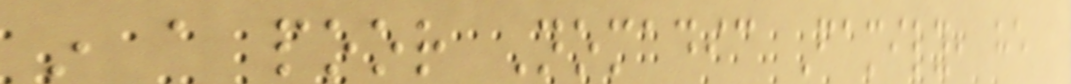in a poor Nomadic Family, he
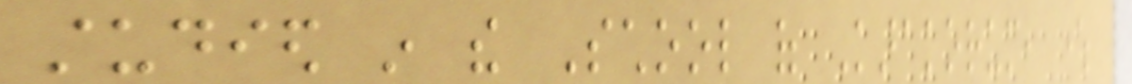studied in the School of Karakorum, where
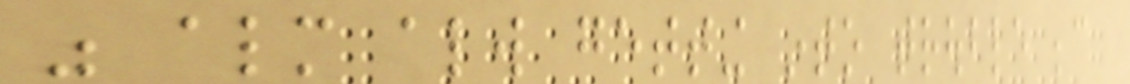was almost always getting into trouble because
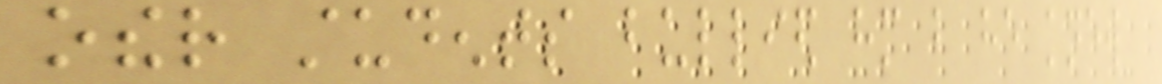other students bullied him but he knew
